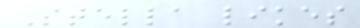Stella likes
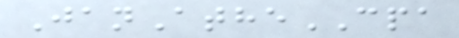JanAtheCPA
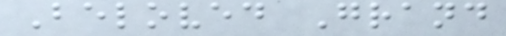Beloved Grand
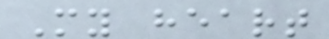My heart
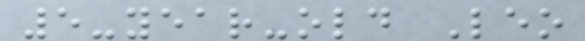5-year-old Leo
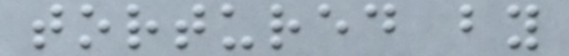tortured by
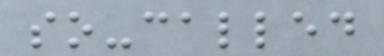so-called
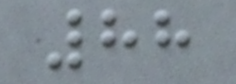88
